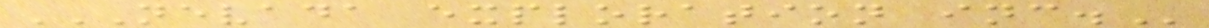NEVADA EXPLORATION INC.
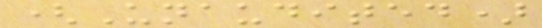(Unaudited)
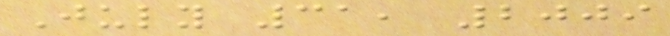July 31, 2009
